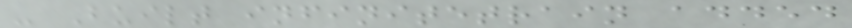- Built infinitetrain added
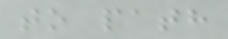to path
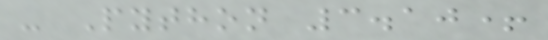- Python 3.10+
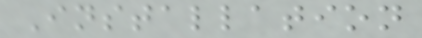Installation
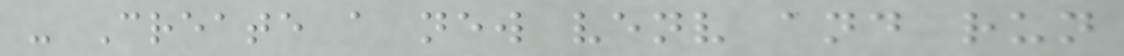- Create a new venv and run
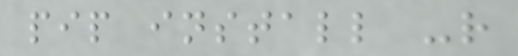pip install -r
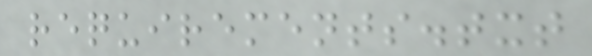requirements.txt
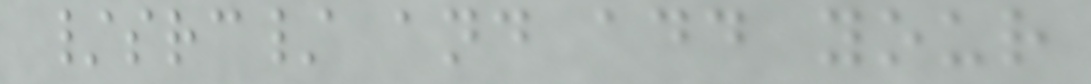/src/ and add your
